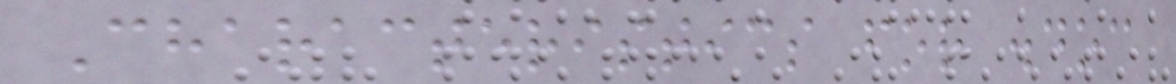Characteristics for .doc
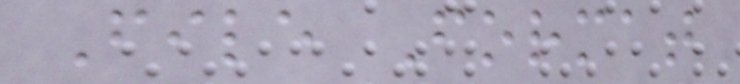File Format
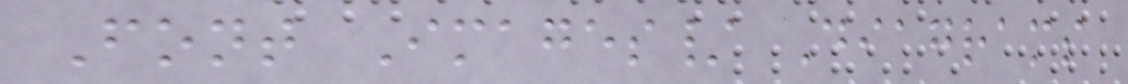Font Images/ Diagrams
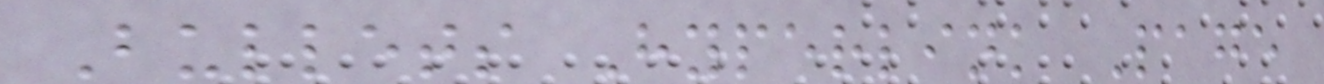Bullets Hyperlink Page
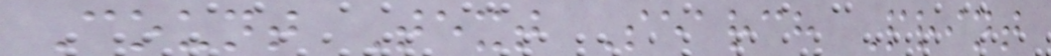Count Text Search Print
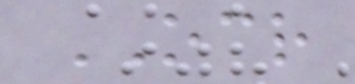OCR
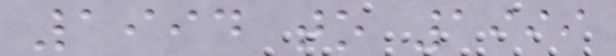1994 to 1999
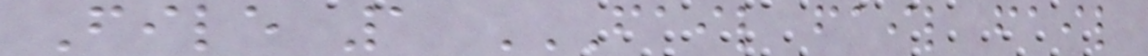File 1 FAIL FAIL FAIL
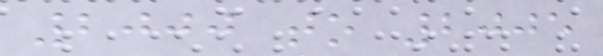2000 to 2005
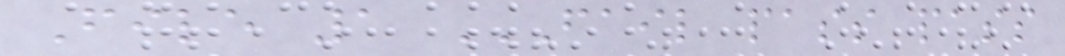File 1 FAIL PASS PASS
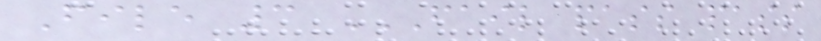File 3 FAIL PASS PASS
